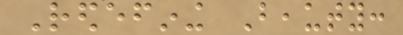Redefining Beauty:
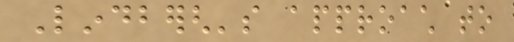Lindbergh's approach to
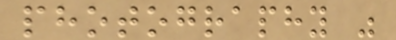photography was
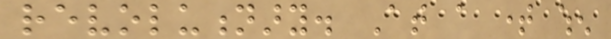revolutionary. At a time when
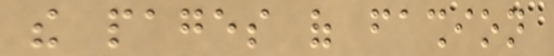the pages of fashion
